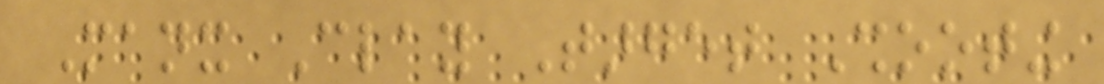Manx Clay Target Shooting
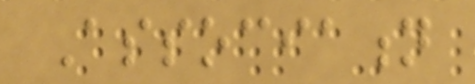Association
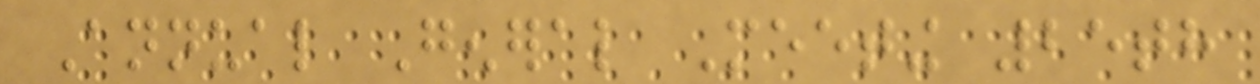Annual General Meeting 25th
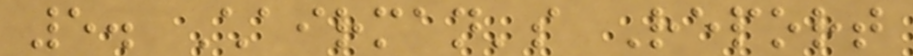5. Chairman's Report
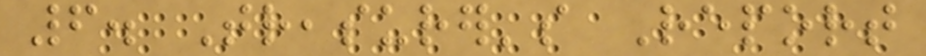6. Treasurer's Report
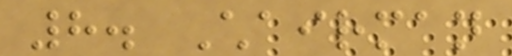8. Chairman
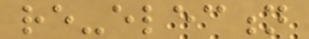re-election
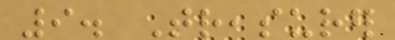9. Treasurer
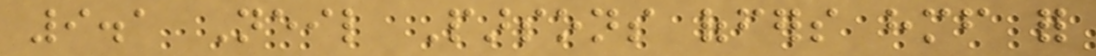9.1 Neil Parsons offers himself for
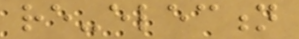re-election
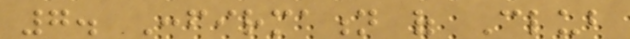7. Confirmation of Club
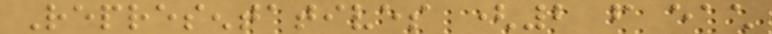Representatives (2 from each
